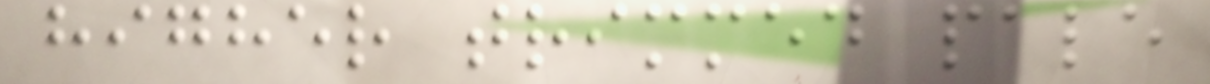higher trimmed pale
